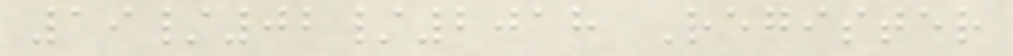19/02/2018 Register
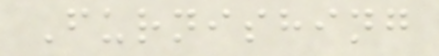Furnishing
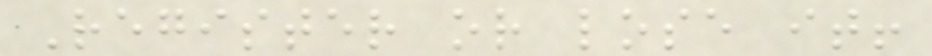Register or lose it!
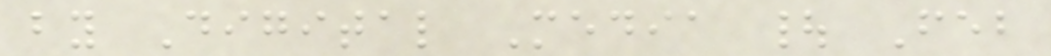by Digital Media | Feb
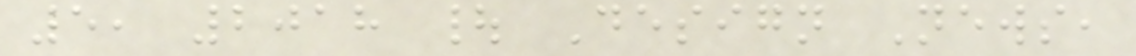5, 2018 | Design News,
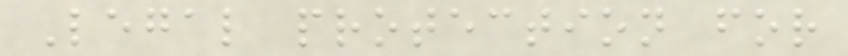Legal protection for
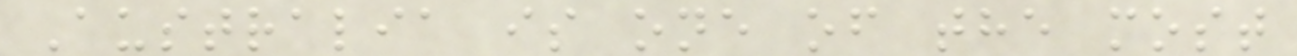Australia is one of the most
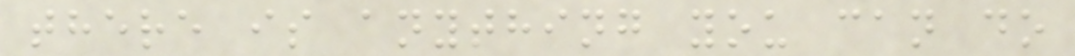there is anything you can do
